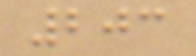203
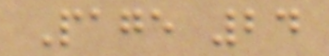Page 24
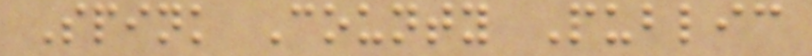Spink County Public
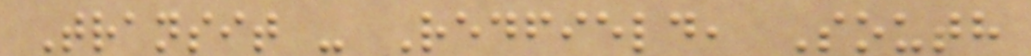Transit - Redfield, South
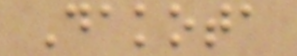Dakota
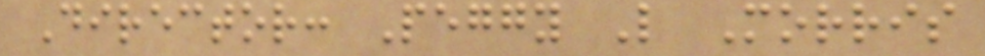Director: Peggy L Morris
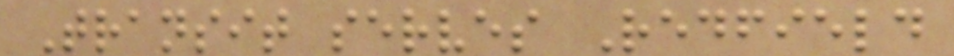Transit serves Redfield
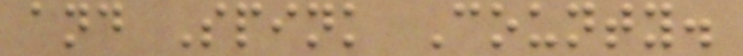and Spink County.
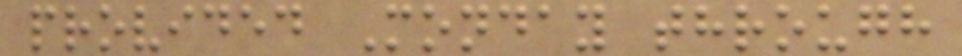provided Monday through
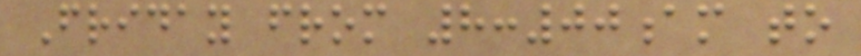Friday from 8:00am to
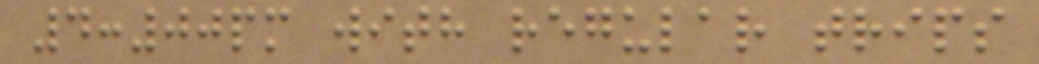4:00pm with regular trips
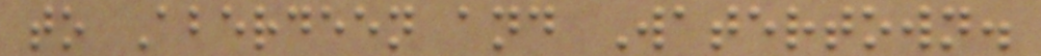to Aberdeen and Watertown.
